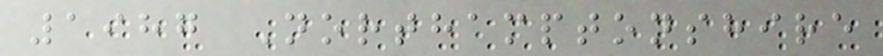1987 Northamptonshire
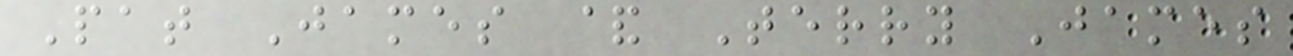Pat James & Terry James
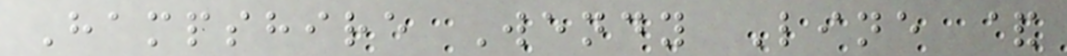Hampshire Wendy Line &
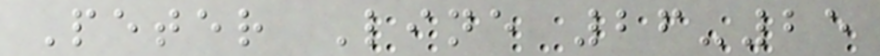Peter Line 26-25
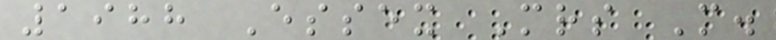1988 Essex Mrs M.
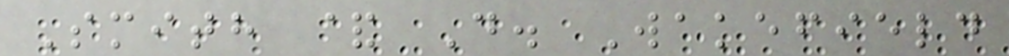Smith & D. Wakefield
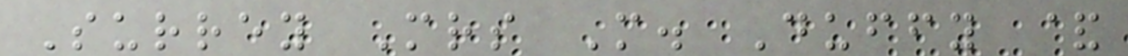Surrey Mrs M. Duffy &
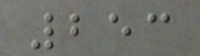253
